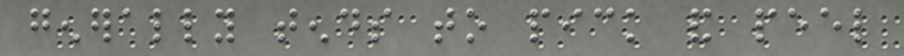generally tends to pick and peel
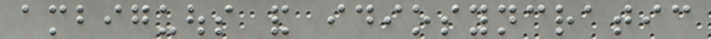ambiguous and idiosyncratic
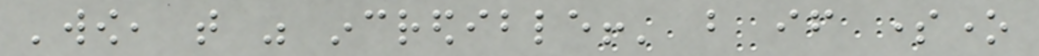'wow, that was incredible!' but if someone
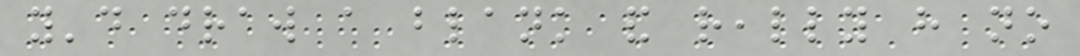you'd draw a blank and really have no
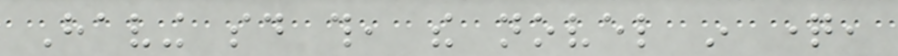Having said this, the novel in question,
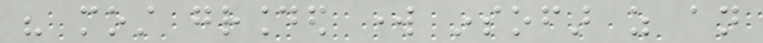his most grounded work insofar as an
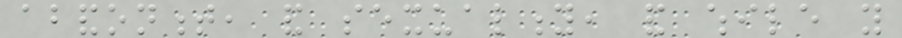abandonment, and sexuality, and while you
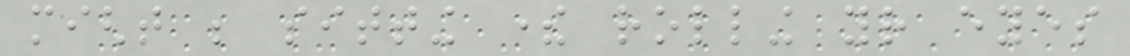might be sitting there rolling your eyes
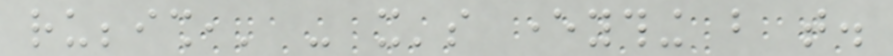rubbish,' - it's everything but that.
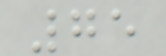75
